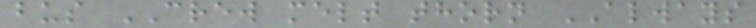bus CREW melt thorn ALWAYS
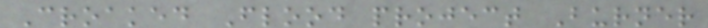Croaked Flood project Burner
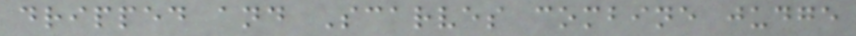dripped and Scarves combine judge
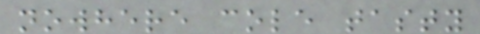nowhere cole tasty
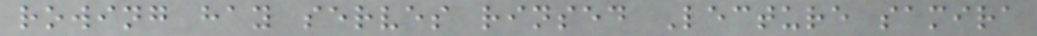rowing hay serves rinsed Lecture samira
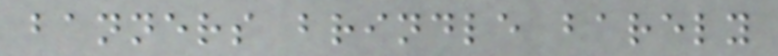banners brindle barely
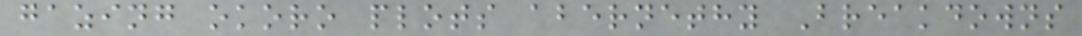gazing okoro plots abernethy Breakdowns
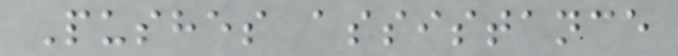Pushes assistance
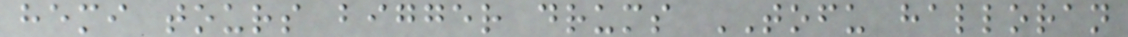hemi tours bigger drums TOFU halloran
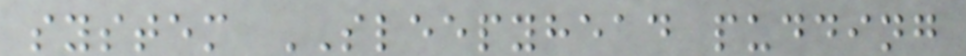system SLEEPYHEAD pudding
